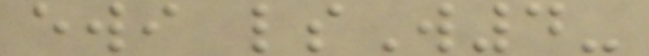ewi lsW4-
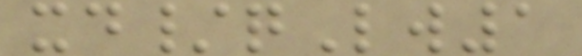xd/qLw1
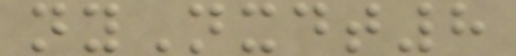nyNxdt8
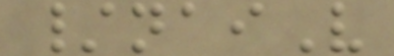/naiV
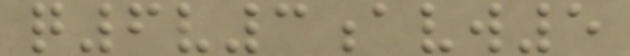q6v3avw5
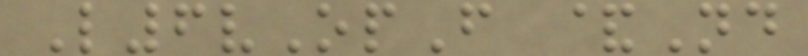L6vOpF &Nd
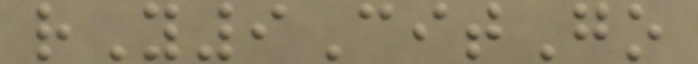rY9CitGo
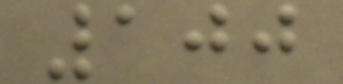100
